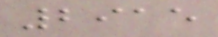2915
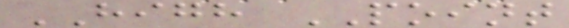HIGH POINT
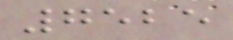7525
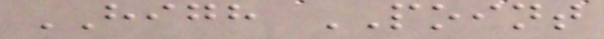HIGH POINT
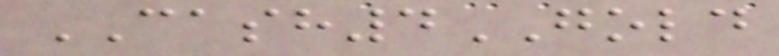CASH4GOLD
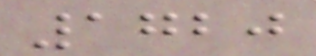1720
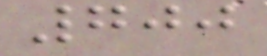700
